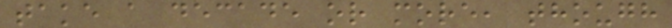take a decade or more, though
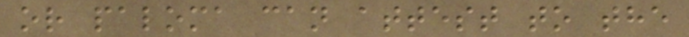or paloma can attest to the
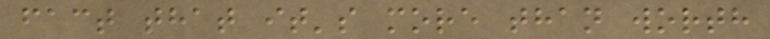fact that it's more than worth
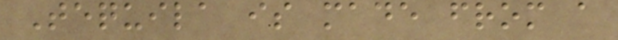Tequila is made from a
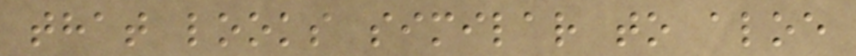that looks similar to aloe
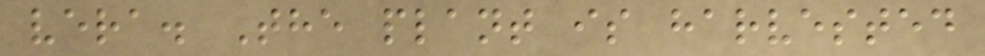vera. The plant is harvested
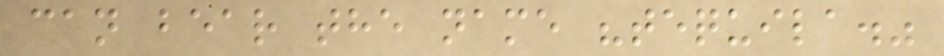can bear the name "tequila."
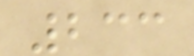233
